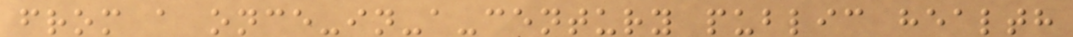from a once-in-a-century public health
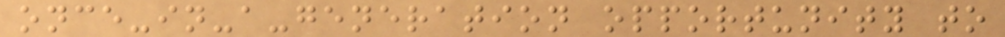once-in-a-generation opportunity to
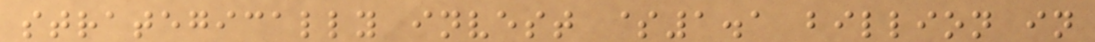strategically invest $1.1 billion in
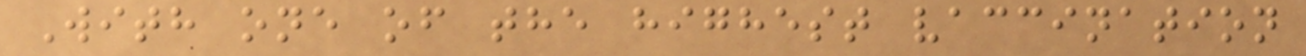With one of the highest vaccination
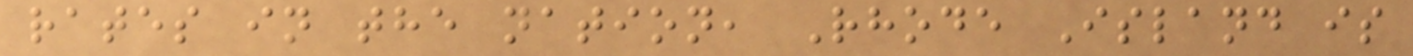rates in the nation, Rhode Island is
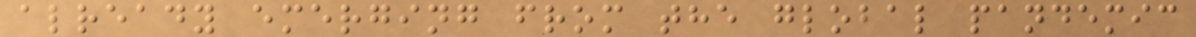already emerging from the global pandemic
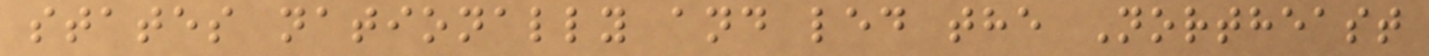states nationally and led the Northeast
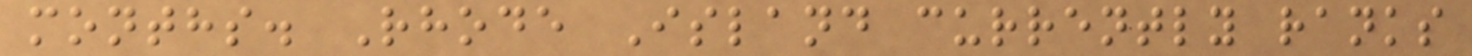months. Rhode Island currently ranks
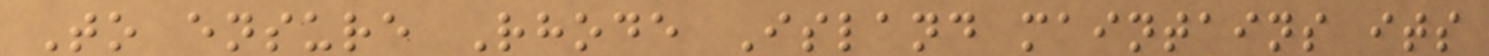To ensure Rhode Island maintains its
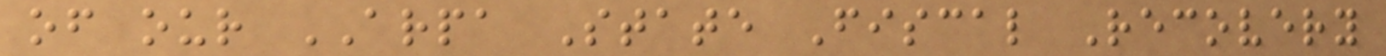of our ARPA State Fiscal Recovery
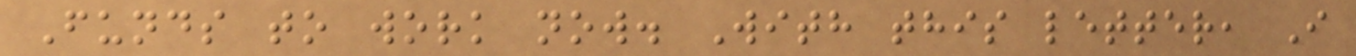Funds to work now. With this letter, I
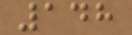148
